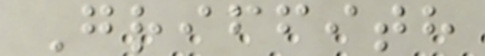Griffith
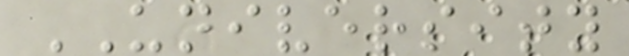UNIVERSITY
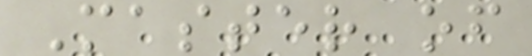Master of
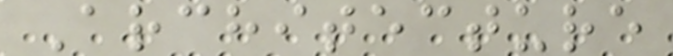Architecture
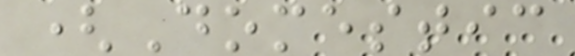(Domestic
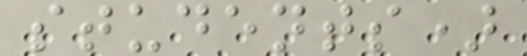students)
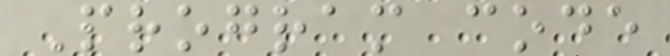Program code
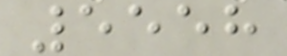5558
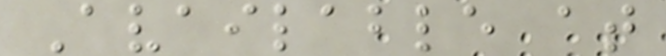Available at
